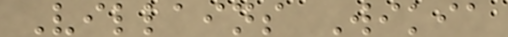Villains Wikia
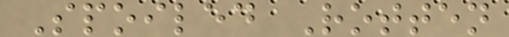Spoiled Rotten
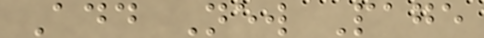Add New Page
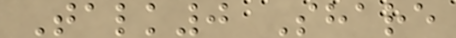Talk0 Share
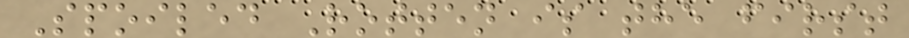Spoiled Rotten is the first
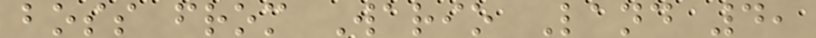boss from Wario Land 4,
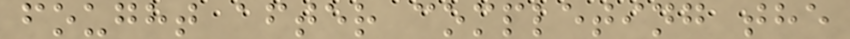fought after completing the
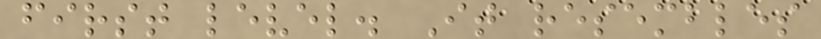first level. It resembles
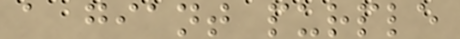a giant purple
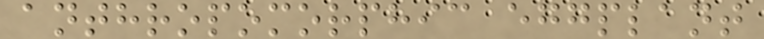anthropomorphic eggplant
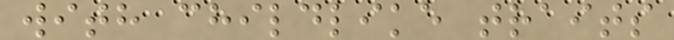with childlike traits
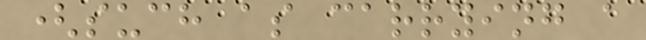(such as carrying a
